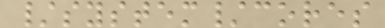/system/cores
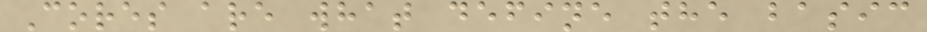Cores are what define the basic
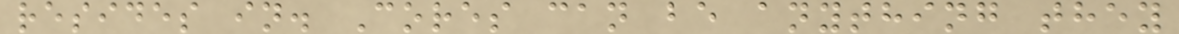resides in. Cores can be anything they
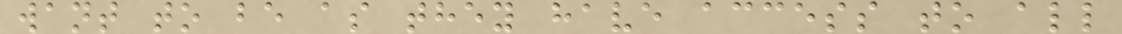want to be as they have access to all
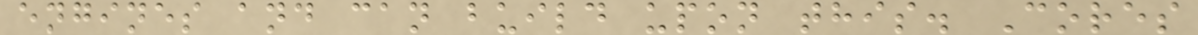engines and can build upon this. Cores
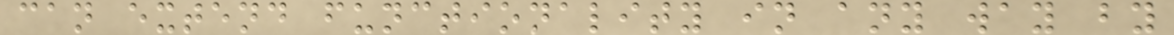can extend functionality in any way by
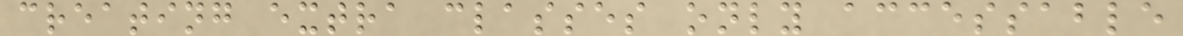creating extra classes only accessable
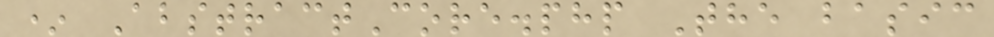* AbstractCore.php The basic
